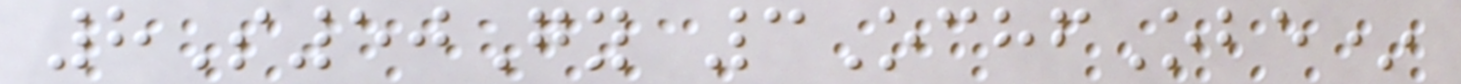8S50Gy 3OchfObe*
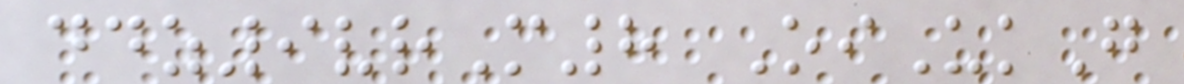ddz9vrM8 OiUkG
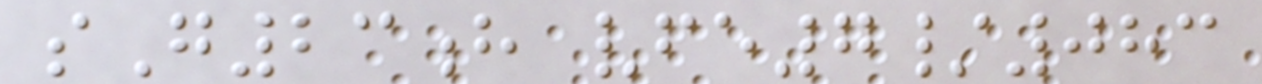sG23h vfe7/083
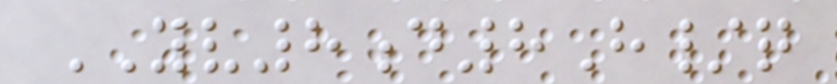YV8d8H/q
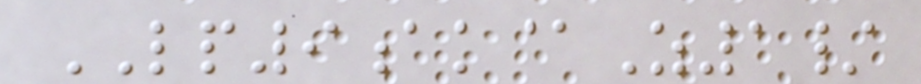LP9ak@Z1/
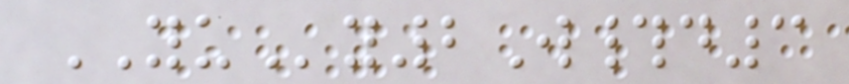YUy2W#d3
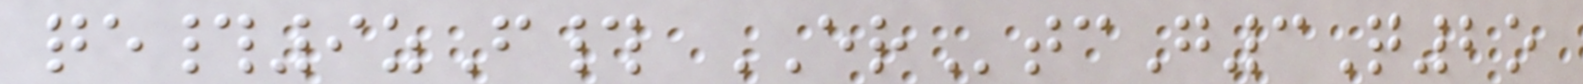qe#9zF# ERtcG3Q2o
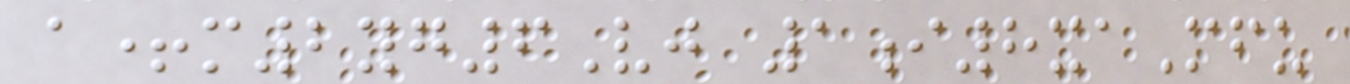a+m2yg6Vj 1i8xaMfu
